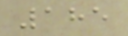185
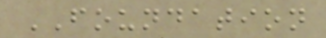FOUNDATION
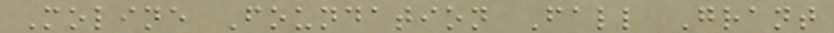Moline Foundation Fall Grant
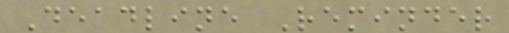Deadline Reminder
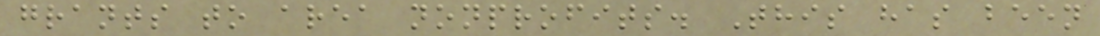grants to area nonprofits. This has been
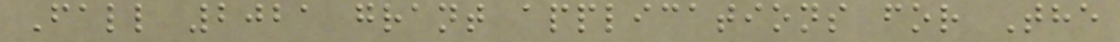Fall 2021 grant applications for The
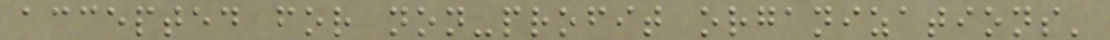accepted for non-profit organizations'
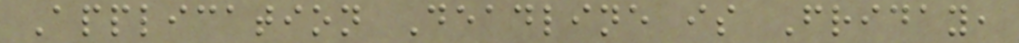Application Deadline is Friday,
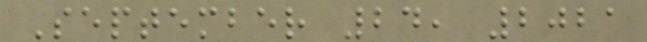September 24, 2021
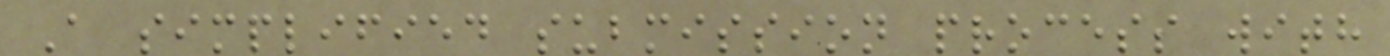A simplified submission process with
